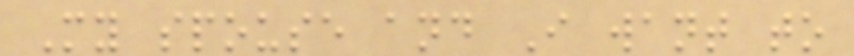My spouse and I want to
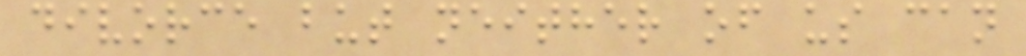divorce but neither of us can
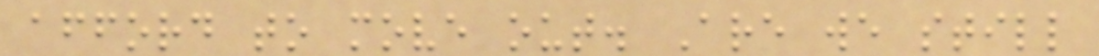afford to move out. Are we still
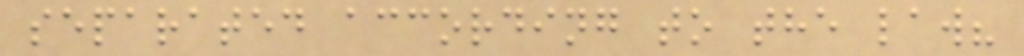separated according to the law?
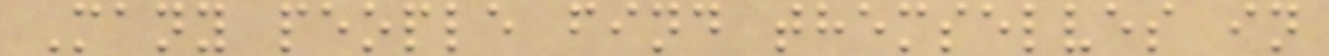Many people find themselves in
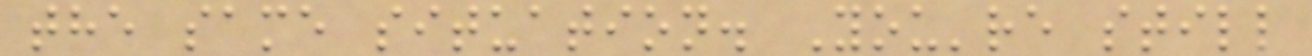the same situation. You're still
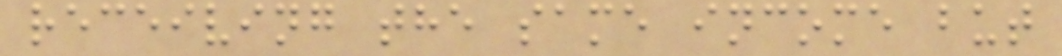receiving the same income but
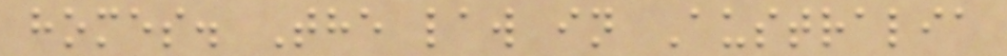homes. The law in Australia
